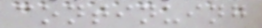continuing
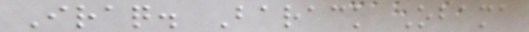Iraq. Barack Obama
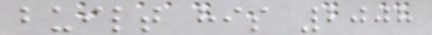built his 2008
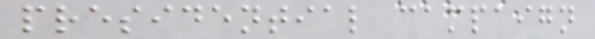presidential campaign
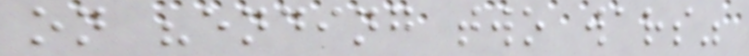on "ending two wars"
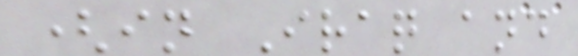(in Iraq and
